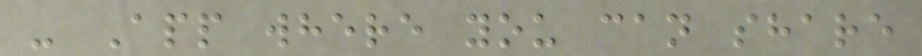- App where you can share
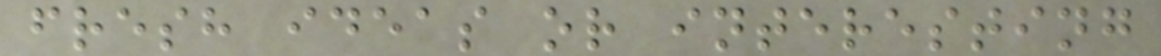fresh ideas or interesting
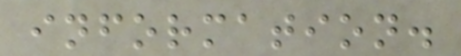information.
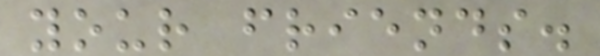your friends.
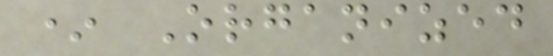* Organized
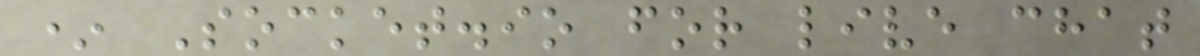* Socket.io for live chat
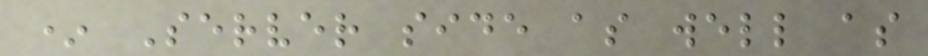* Server side as well as
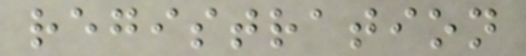registration
